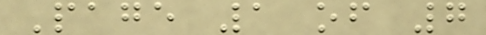Page 1 of 7
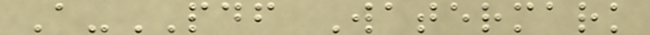A-PDF Watermark
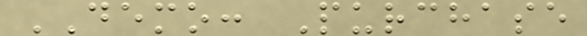DEMO: Purchase
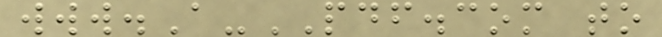www.A-PDF.com to
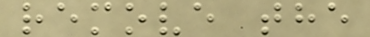remove the
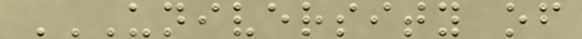UNIVERSITY OF
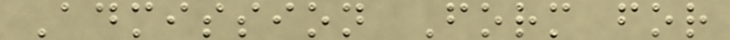Admission Form for
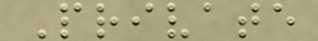Private
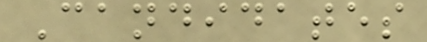Candidates
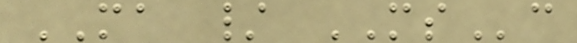MA / MSc
